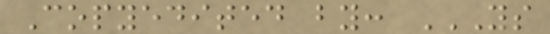Copyedited by: YS
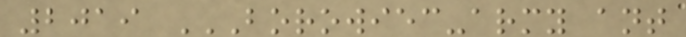2019 BOROWIEC-ARMY ANT
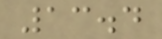13.4
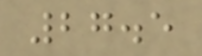27.5
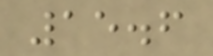15.6
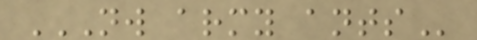NW ARMY ANTS
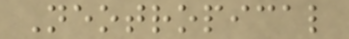Neotropical
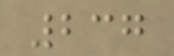237
